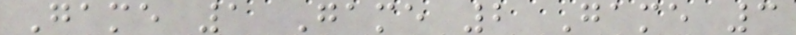Game 1 Game 2 Game 3
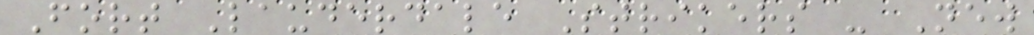Fort Lauderdale Strikers - New
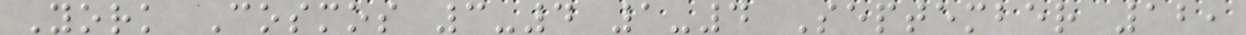York Cosmos 3-4 1-4 September 12,
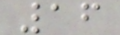16
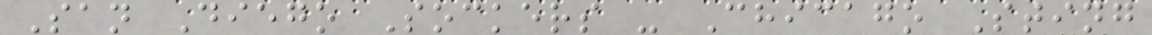San Diego Sockers - Chicago Sting
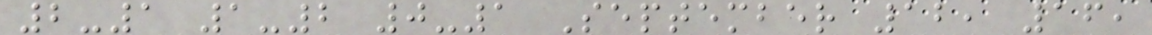2-1 1-2 0-1 September 12, 16,
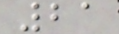21
